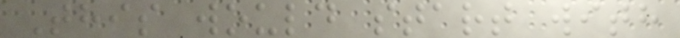This would start with
